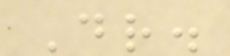Dr.
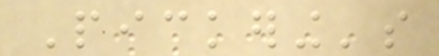Pickering's
